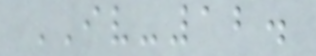IV-12.
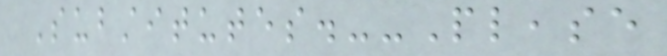Substitutes.--Please
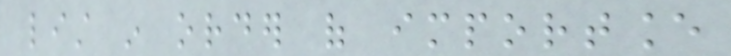list in order of importance
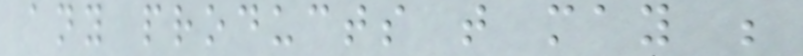any products that may be
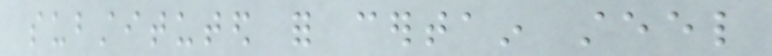substituted for certain steel
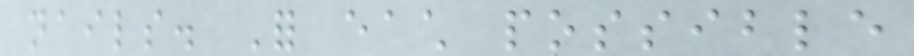nails. For each possible
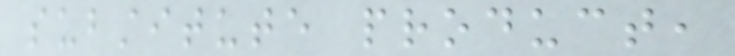substitute product,
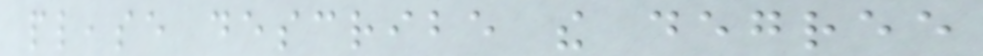please describe the degree
